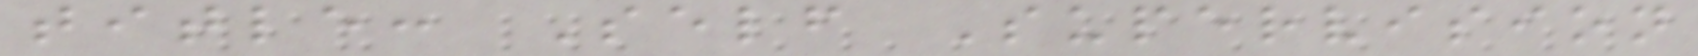title: Self Supervision
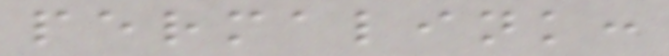permalink:
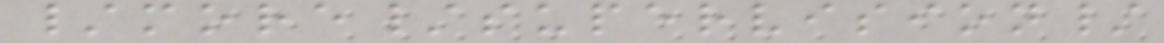/more/supervision/
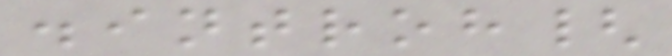.introh{
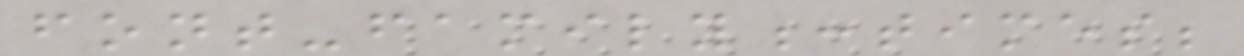font-family:times;
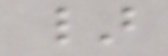}
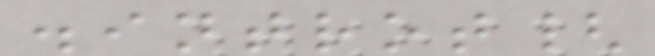.introt{
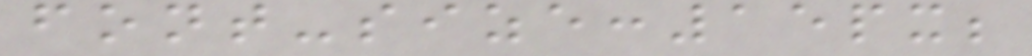font-size:15px;
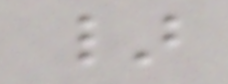}
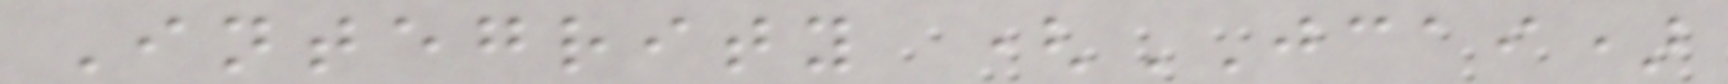Integrity (JCAI)
